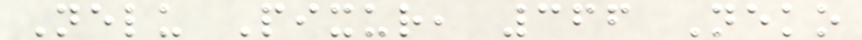Nelu Pixur, 366 Neko
